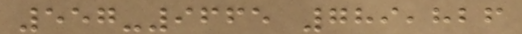557-9665 789,826
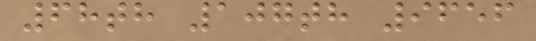68th 107th 9656
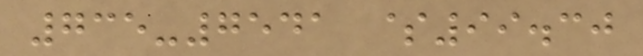735-7541 $99.30
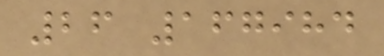26 167984
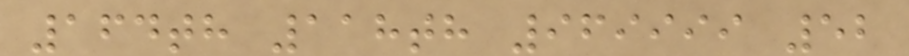164th 118th 969999 52
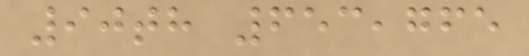90th 653,765
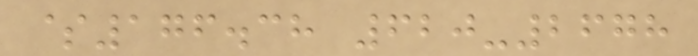$176.38 620-2678
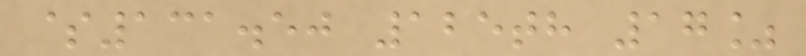$131.50 125th 17%
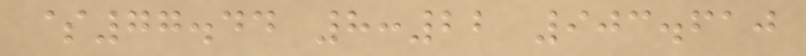$77.44 8:22 903.610
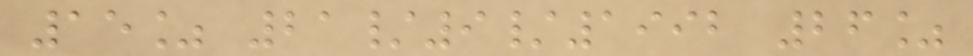15% 21/9/1992 26%
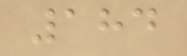184
